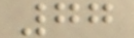77
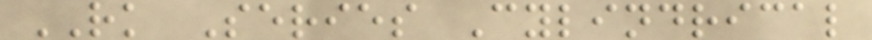RK Series Cylindrical
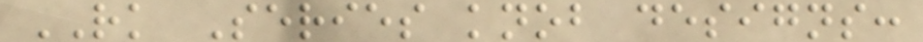RK Series knob designs:
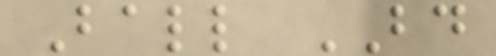Ball BD
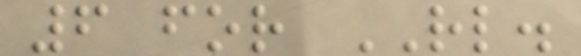6 for RL.
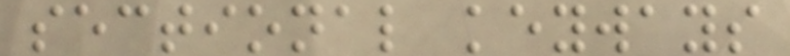sectional keyways
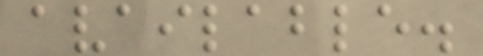available.
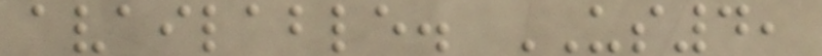available. US4,
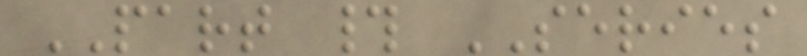PART # SERIES
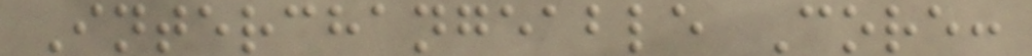Interchangeable Core:
